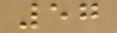57
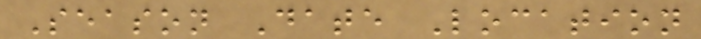Season Date Location
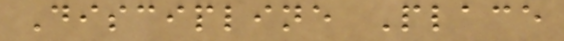Discipline Place
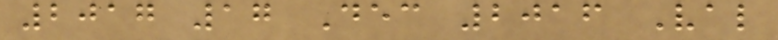2017 17 Dec 2016 Val
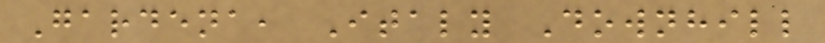Gardena, Italy Downhill
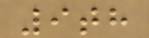9th
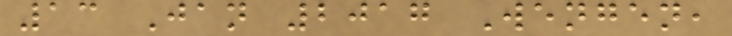13 Jan 2017 Wengen,
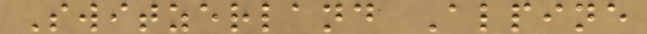Switzerland Alpine
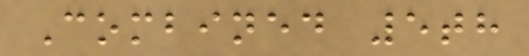Combined 5th
